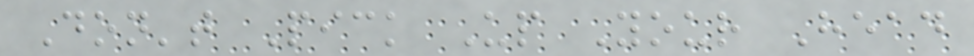Don't Pick Up Your Head
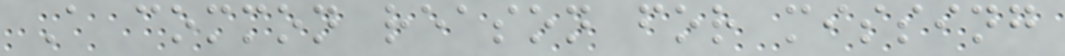A common reason for missing
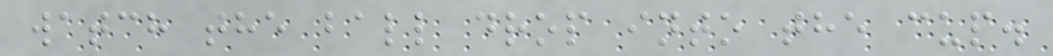watch the ball drop into the cup.
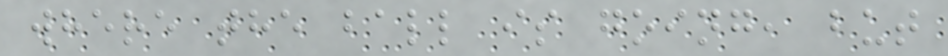where the ball is going, but
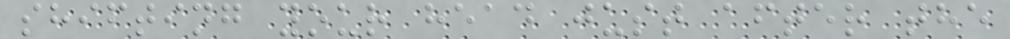shifting your head just after the
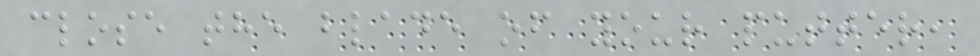close the blade of your putter,
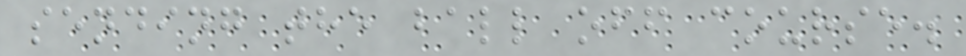sending the ball off course.
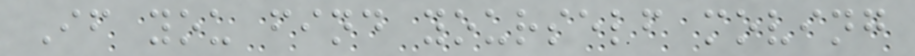If you find yourself moving
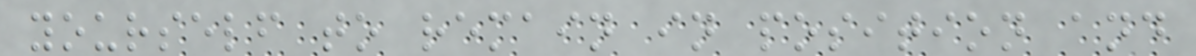yourself to remain in position and
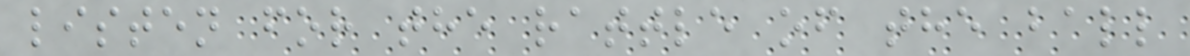listen for the rattle of the ball
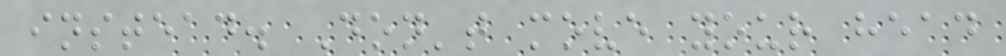instead. Don't move your head
